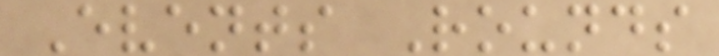Events Rounds
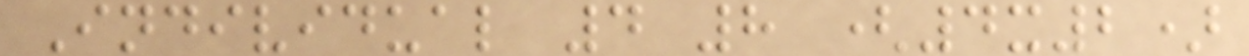Individual 4 8 (4x2)
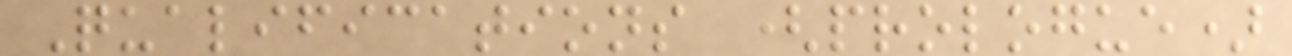Qualifications (prologue)
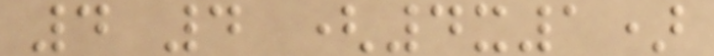4 4 (4x1)
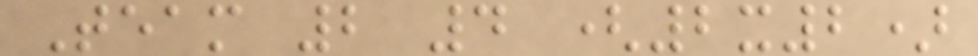Team 2 4 (2x2)
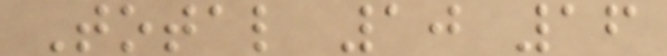Total 10 16
